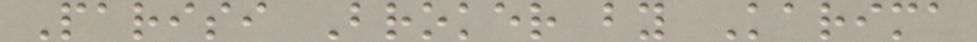Parisi Broker by Karima
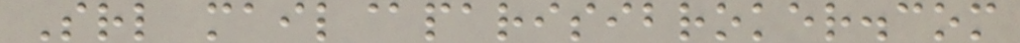Srl mail@parisibroker.com
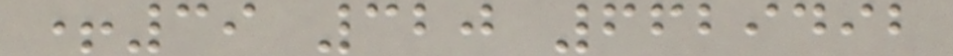+39 320 6629492
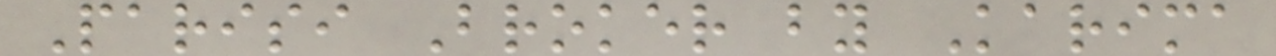Parisi Broker by Karima
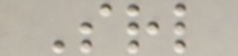Srl
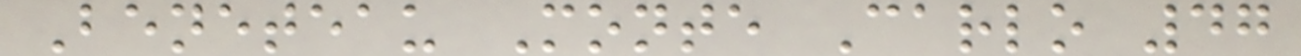Beneteau Monte Carlo 47
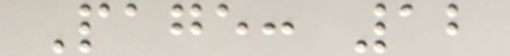Page: 12
